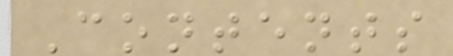Contents
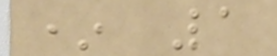* 1
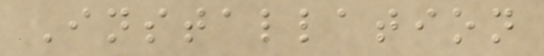Installation
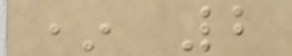* 2
